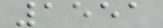1551
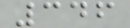346
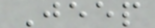Jeep
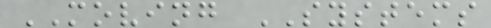MOVING SYSTEMS
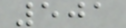501
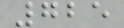725
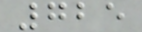725
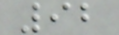92
